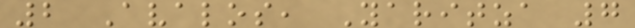2 Avalos, Yaritza 7
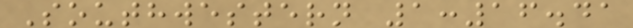Southwestern 1:16.41
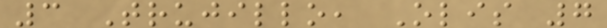3 Trujillo, Olis 7
